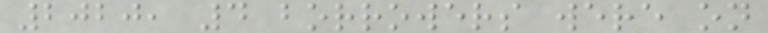2020, 4 borrowers were on
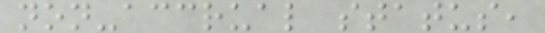non-accrual status,
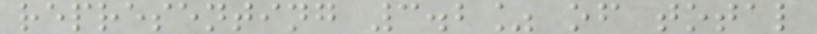representing 3.2% of total
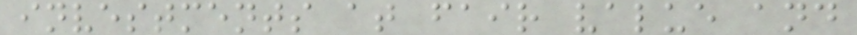investments at fair value and
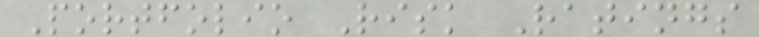Portfolio Risk Ratings
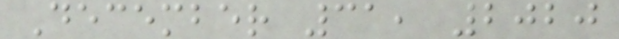December 31, 2020
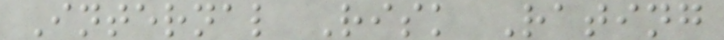Internal Risk Rating
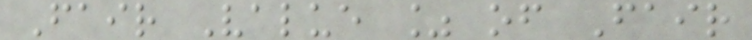Fair Value % of Fair
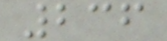236
